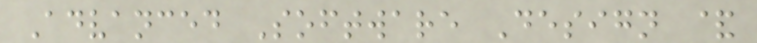Advanced Software Design &
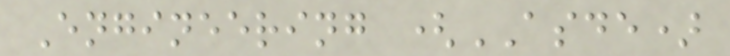Engineering (ASDE)
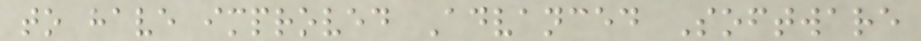to have improved Advanced Software
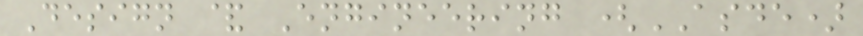Design & Engineering (ASDE)
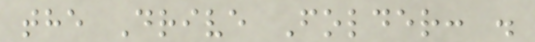the Drive Folder: .
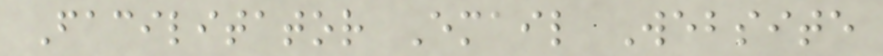Facilitator Email Website
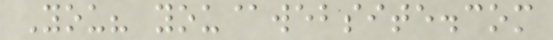You? you@website.com
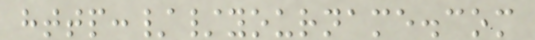http://yourname.com
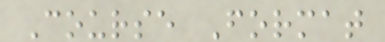Course Format
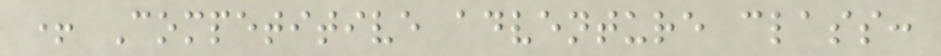+ Competitive adventure class:
